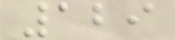129
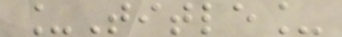_Title_
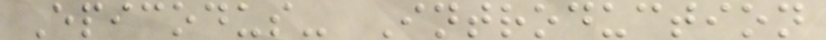Epicodus- Introduction
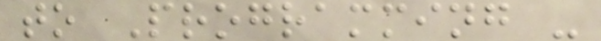to Programming -
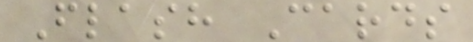Flash Cards
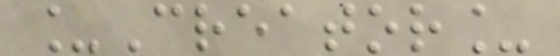_Creator_
